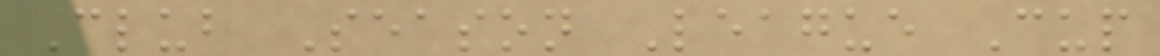Club Season League Cup
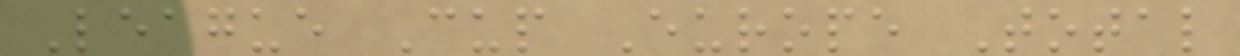League Cup Europe Total
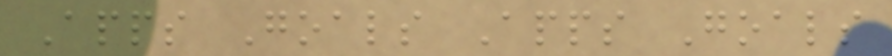Apps Goals Apps Goals
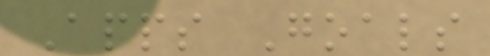Apps Goals
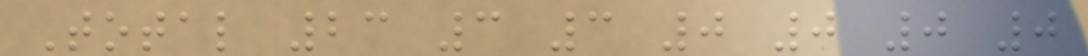Total 23 3 3 0 0 0 0
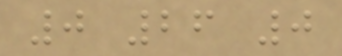0 26 0
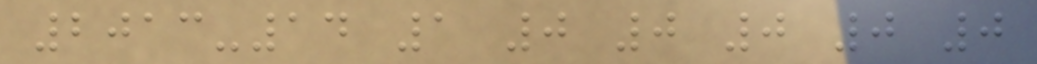2013-14 1 0 0 0 0 0
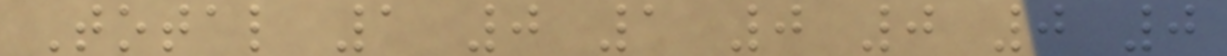Total 1 0 1 0 0 0 0
